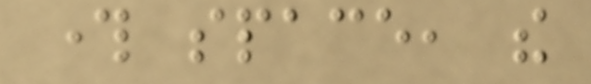through space, the
